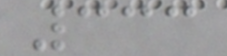333
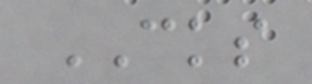CKS
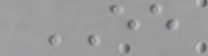EE
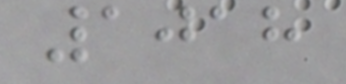1018
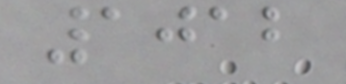1012
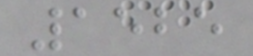1525
